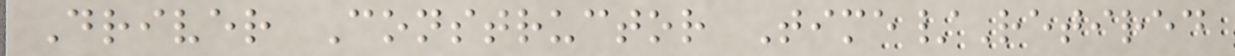Driver Constructor Time/Retired
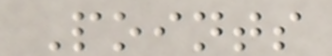Points
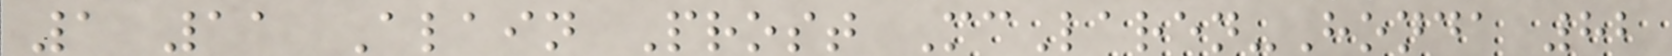1 11 Alain Prost McLaren-Honda 82
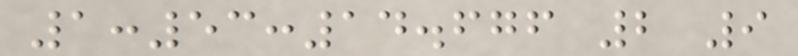1:53:14.676 2 9
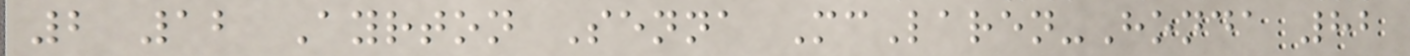2 12 Ayrton Senna McLaren-Honda 82
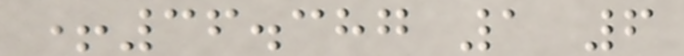+36.387 1 6
